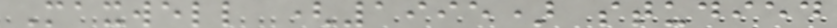Maxwell (1995) studied
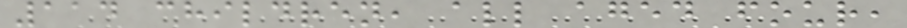114 children, all aged four,
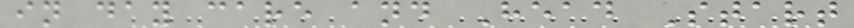in day care and Head Start
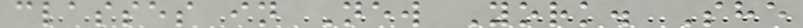classes in New York. She
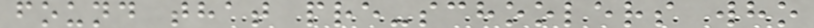found that pre-schoolers who
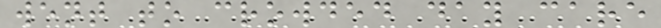went to crowded day care
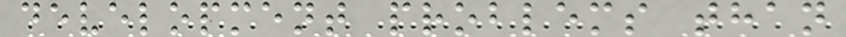development problems than
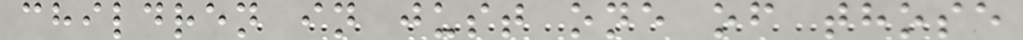children in just one of those
